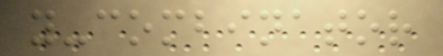y-combinator
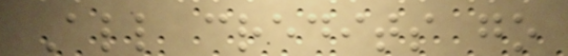All credits go
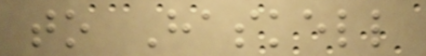to Haskell
